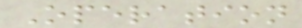Operation
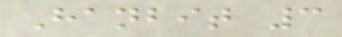Hanbit 3
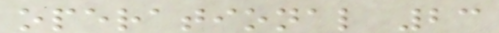operational 23
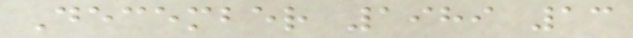December 1989 13
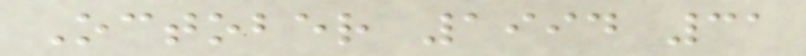October 1994 31
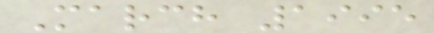March 1995
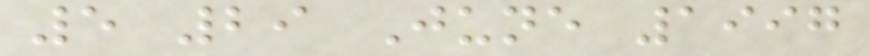5 29 June 1997
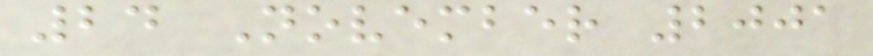24 November 2001
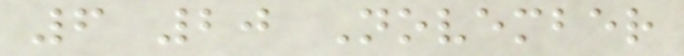6 20 November
